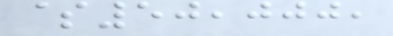$50,000,
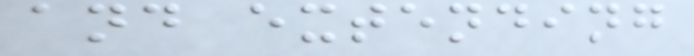and extending
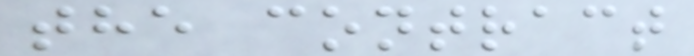the contract
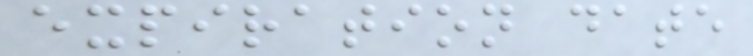expiration date
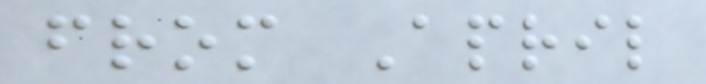from April
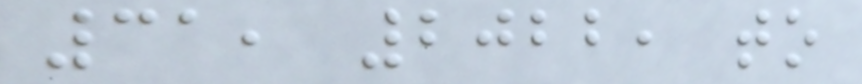31, 2022, to
